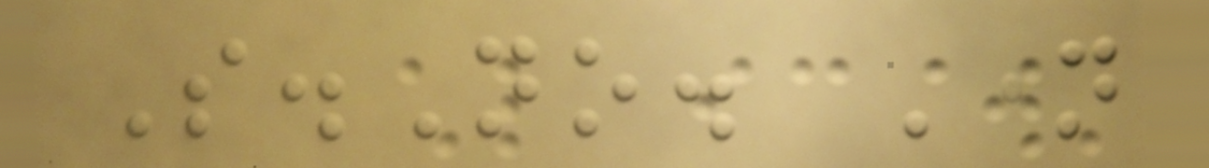S.No. Name
